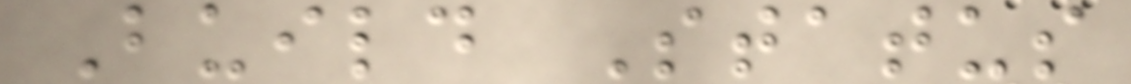Build Status
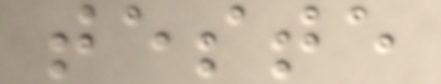teste
